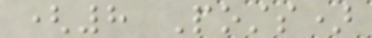(8 Posts)
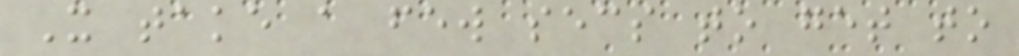It take a few secs to get to
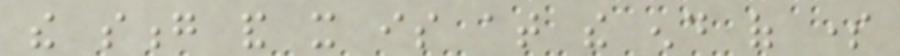the song and it is at the end of some
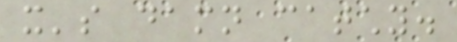it's damn catchy.
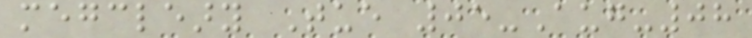megcleary Tue 05-Aug-08
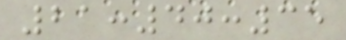21:40:35
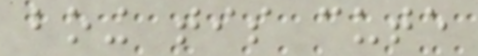boing tis cute
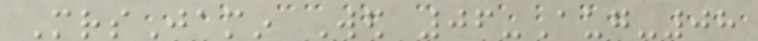MrsJamin Wed 06-Aug-08
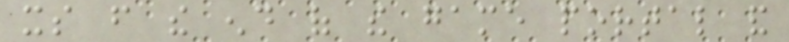its from the end of the game portal and
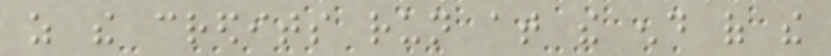as the credits run at the end of the
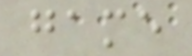game
